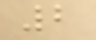2
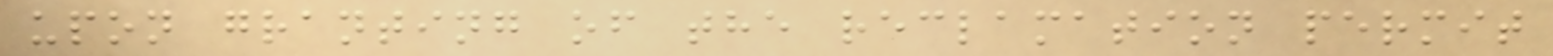upon granting of the reclamation permit
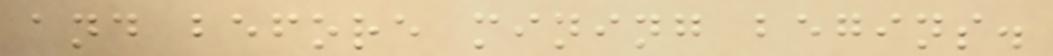and before mining begins.
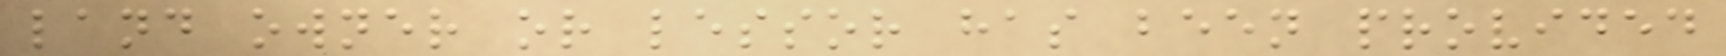land owner or lessor has been provided
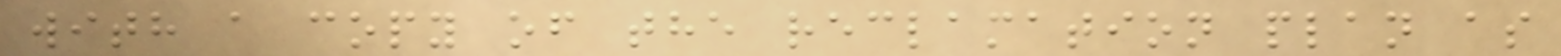with a copy of the reclamation plan as
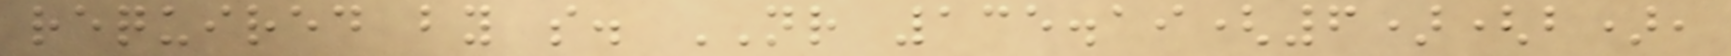required by s. NR 135.19(6)(b),
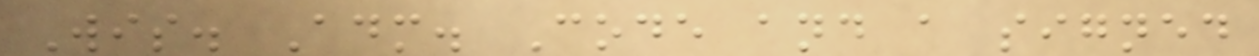Wis. Adm. Code and a signed
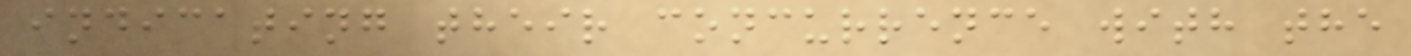indicating their concurrence with the
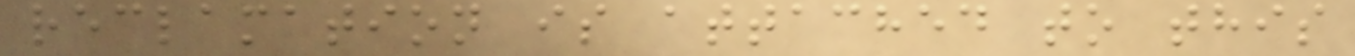reclamation is attached to this
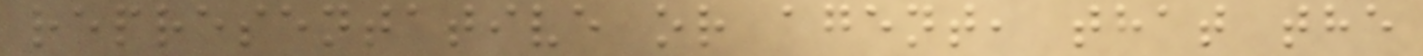representative or agent, that the
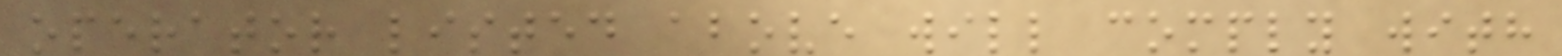operator listed above will comply with
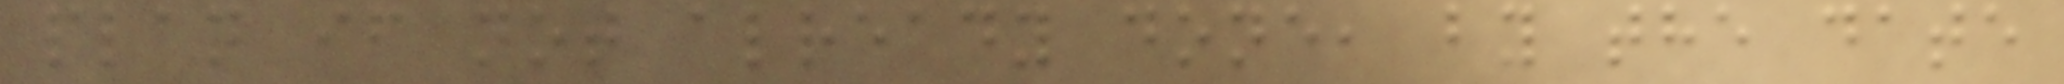plan if not already done, by the date
